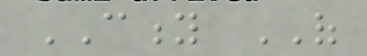CITY OF
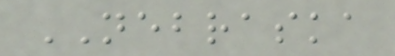NEBRASKA
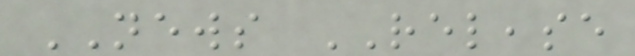NEWS RELEASE
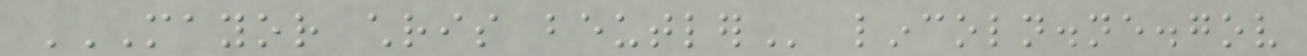MAYOR CHRIS BEUTLER lincoln.ne.gov
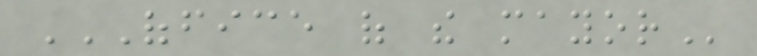OFFICE OF THE MAYOR
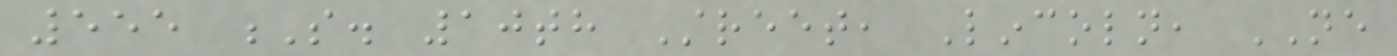555 S. 10th Street, Lincoln, NE
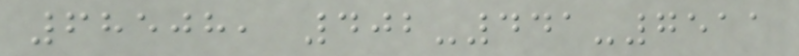68508, 402-441-7511
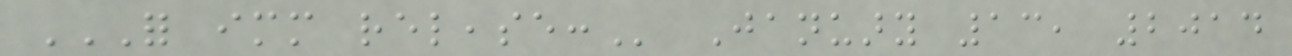FOR IMMEDIATE RELEASE: January 13, 2014
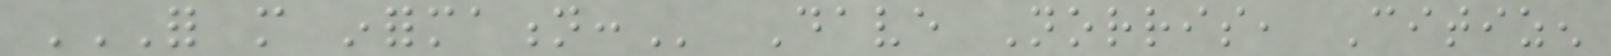FOR MORE INFORMATION: Dave Norris, Citizen
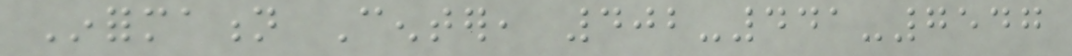Information Center, 402-441-7547
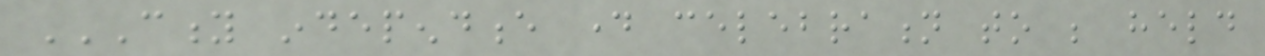CITY INDEPENDENCE DAY CELEBRATION TO BE HELD
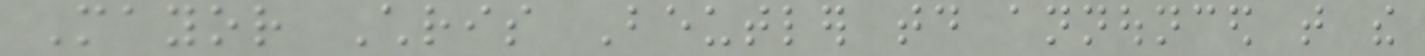Mayor Chris Beutler today announced that the
